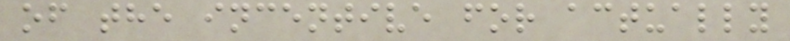of the incentive for actually
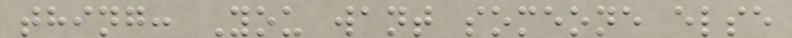thing: You want someone else
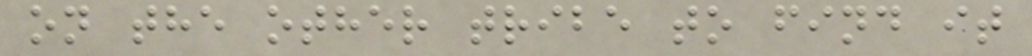on the other tribe to find it
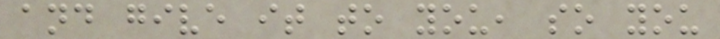and give it to you, so you
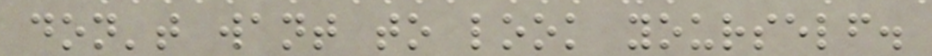don't want to look yourself.
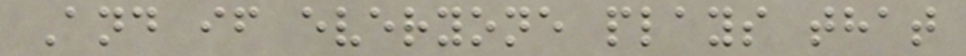And if everyone plays that
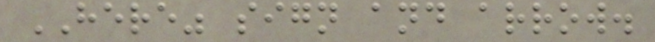HERE" sign and arrow.
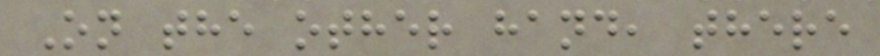On the other hand, there
